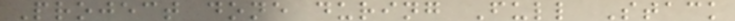Project done during Full Stack
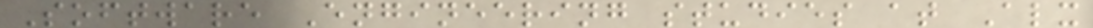Software Engineering studies at Alx
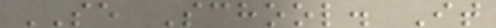SE School. It
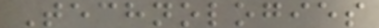Technologies
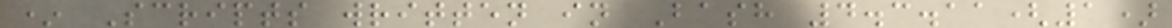* Scripts written in Bash 4.3.11(1)
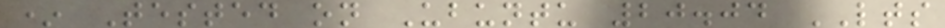* Tested on Ubuntu 20.04 LTS
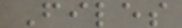Files
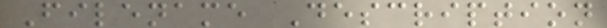Filename Description
